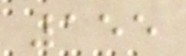155
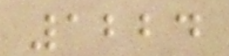1224
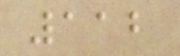112
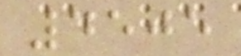4505
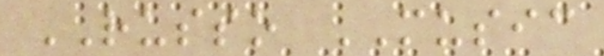RUSSO MUSIC
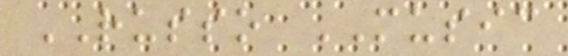RUSSO MUSIC
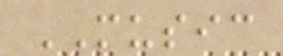MUSIC
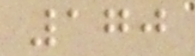170
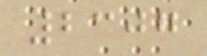2307
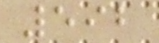592
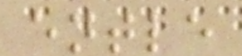entle
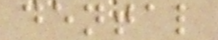dental
